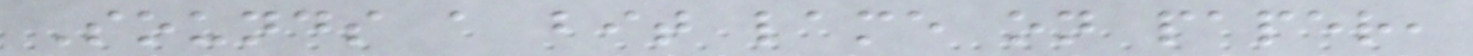Sounds a bit lame on paper,
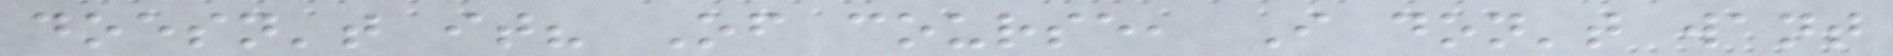doesn't it? Of course, I don't want
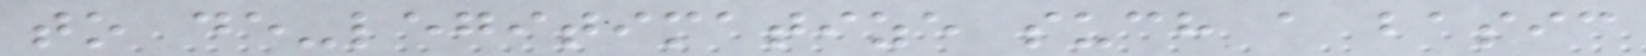to de-legitimatize such a basic
